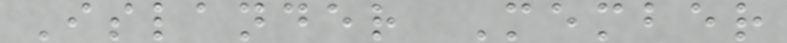Islander Member
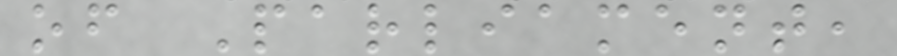of Parliament,
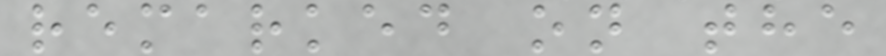remarked on the
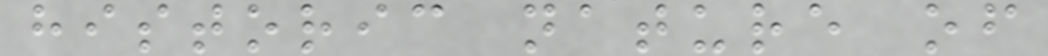historic nature of
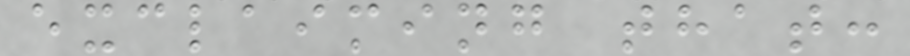exclaiming that:
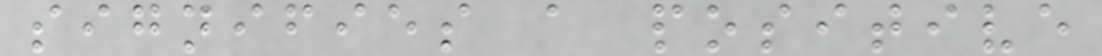signifies a positive
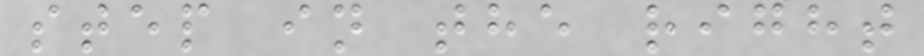step in the right
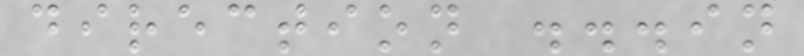direction ...in
